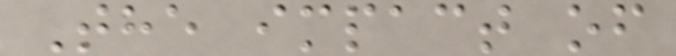The impact of
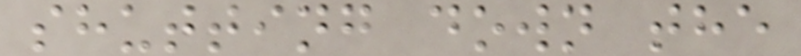shutting down the
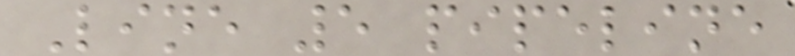Line 5 pipeline
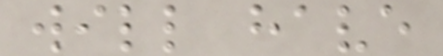will have
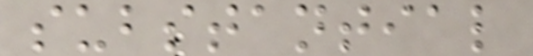substantial
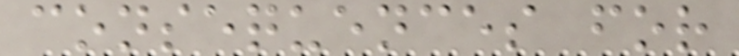consequences for
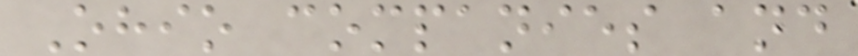Ohio companies and
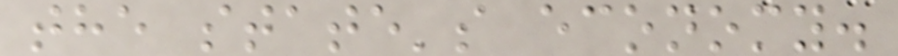the state's economy.
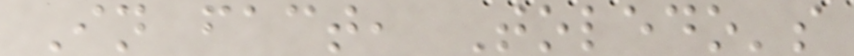In fact, Toledo's
